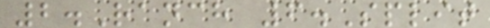2.Ranch 6.Split
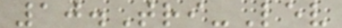10.Tri-Lev
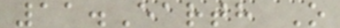11.Earth O
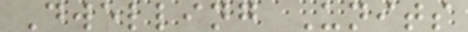Dwelling Units
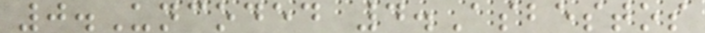0.Uncoded 4.Asbestos
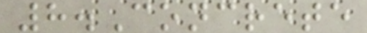8.Concrete
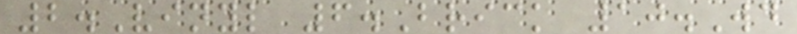2.Vinyl 6.Brick 10.Wd
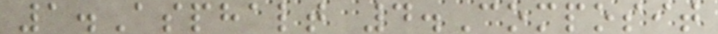1.Asphalt 4.Composit
